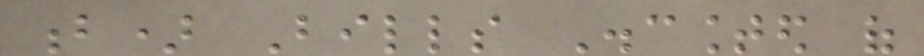b) Bills Discounted of
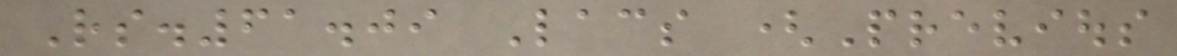Rs.61.09 Lacs (Previous
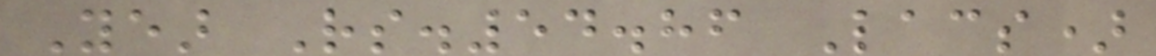Year Rs.54.86 Lacs)
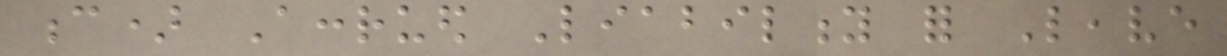c) Accrued Liability for Leave
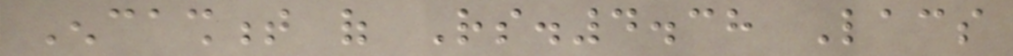Encashment of Rs.4.38 Lacs
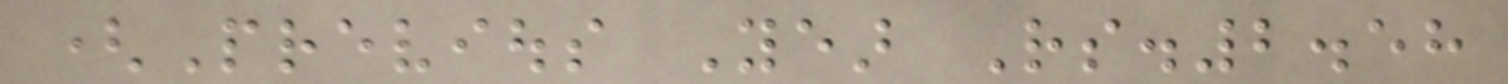(Previous Year Rs.2.58
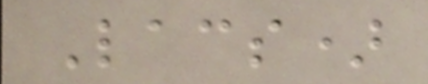Lacs)
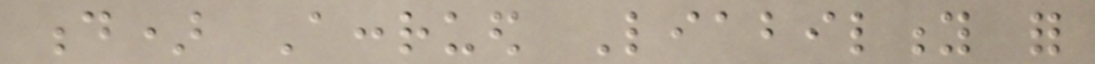d) Accrued Liability for
